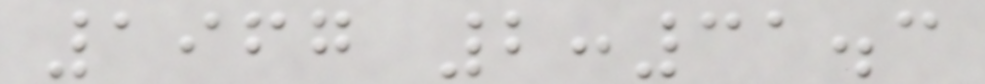1967 2:31.3
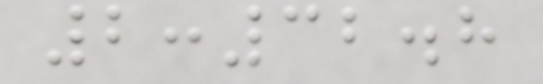2:32.8
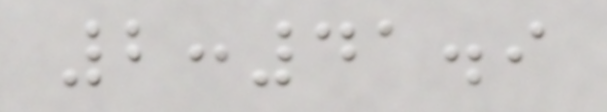2:41.9
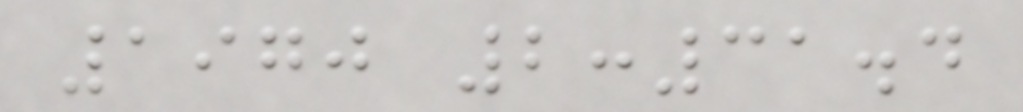1970 2:31.4
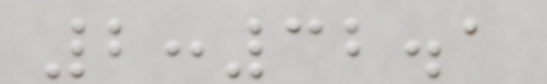2:32.1
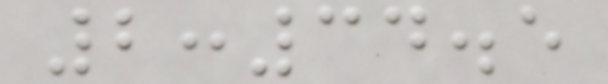2:34.5
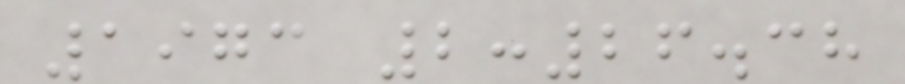1973 2:26.38
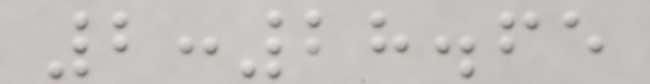2:28.65
